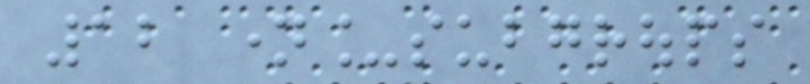12 name_subgroups
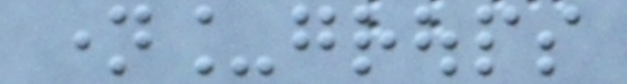name_groups
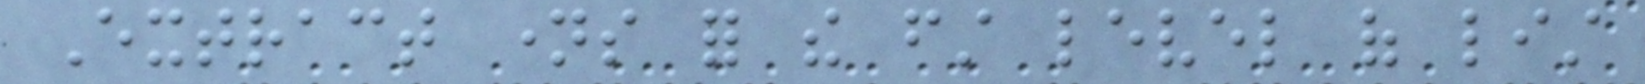Extract names for the first level of list
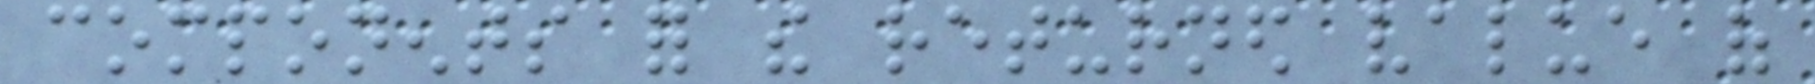components for the returned value of
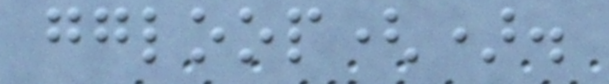ggloop().
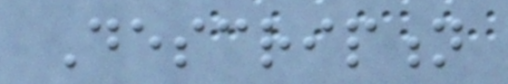Description
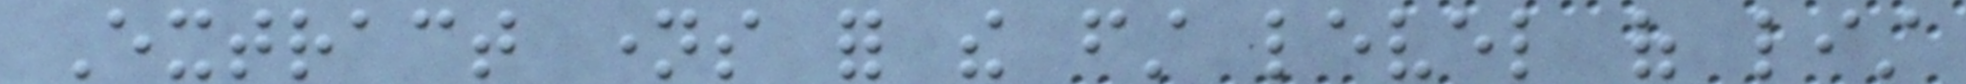Extract names for the first level of list
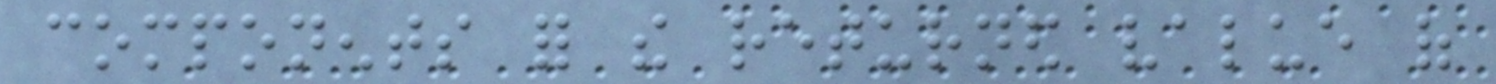components for the returned value of
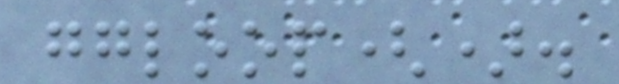ggloop().
